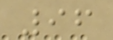96
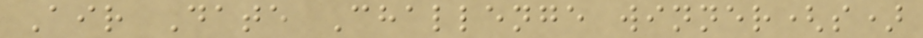Air Date Challenge winner(s)
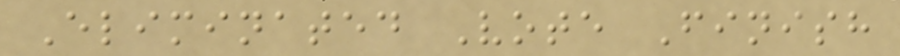Eliminated Vote Finish
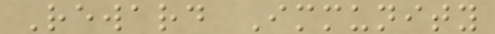Reward Immunity
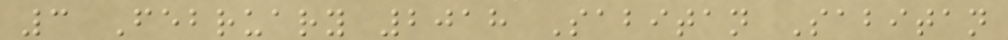3 February 2018 Sabitan Sabitan
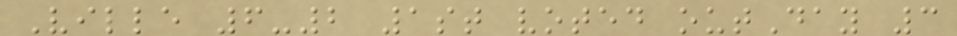Ville 6-2 1st voted outDay 3
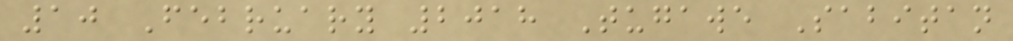10 February 2018 Tugawe Sabitan
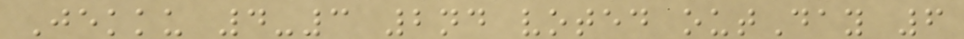Jekku 4-3 2nd voted outDay 6
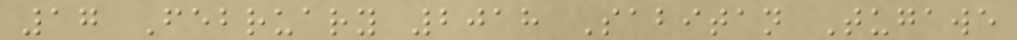17 February 2018 Sabitan Tugawe
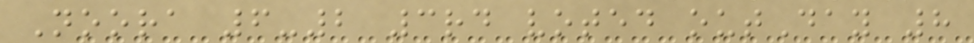Noora 6-2 3rd voted outDay 8
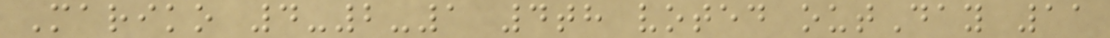Mariko 4-2-1 4th voted outDay 11
